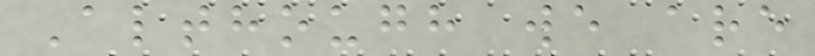Although we are
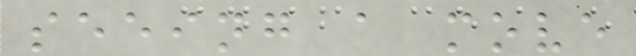seeing a move
